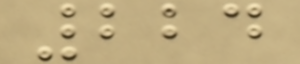224
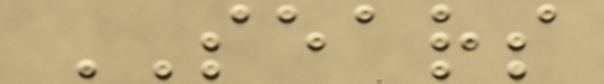SEARS
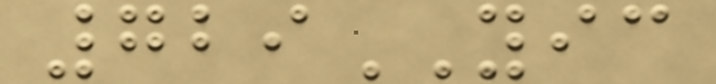729YIC
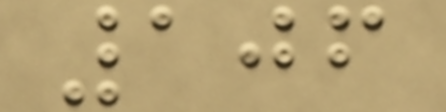106
